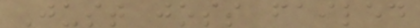Just joss failed
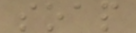soap
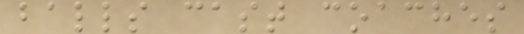balls cast coaches
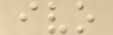ivo
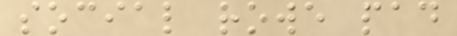social rowe pad
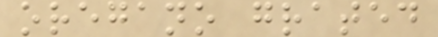oregano grated
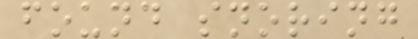found snoring
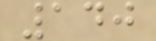140
